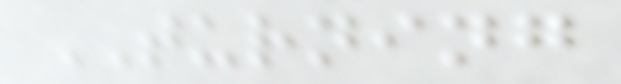TURNING
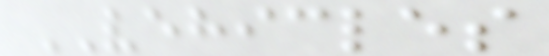VEHICLES
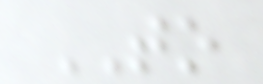TO
